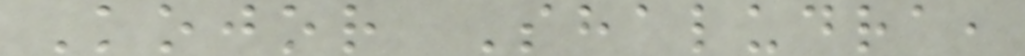Kojor Shaludra,
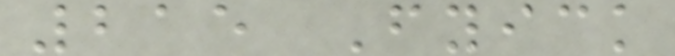215 Fyick
